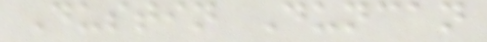Dustin Duncan
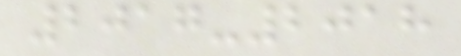2017-2018
